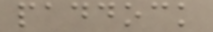paddock
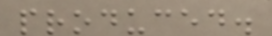produced.
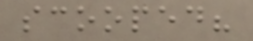scooped?
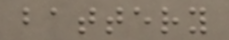battery
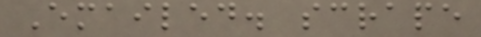Emailed. scrape
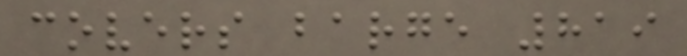covers barge 819
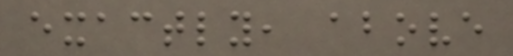exactly, above
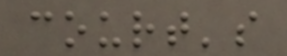court's
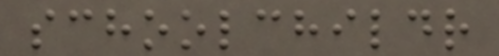schoolchildr
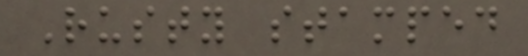Rusty stamped
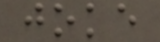joke
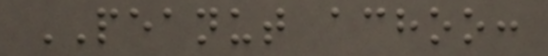PEANUT achoo:
